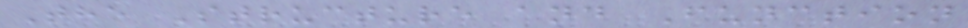The Structure and Function
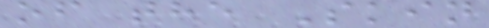of the Skin
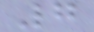7
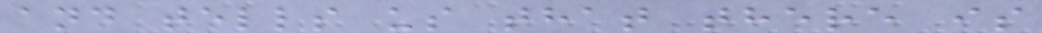and tells us that there is
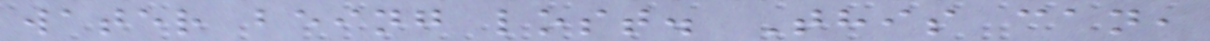water being lost. This can,
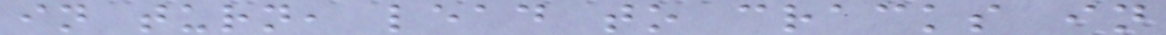in turn, lead to cracks in
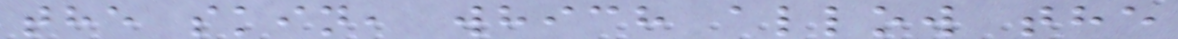the skin, which allow the
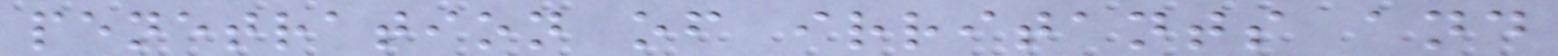penetration of irritants and
